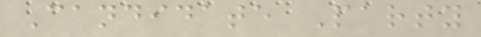Candidate Party
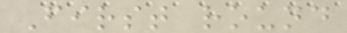First round
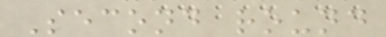Second round
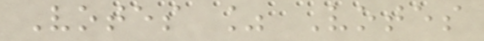Votes % Votes
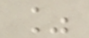%
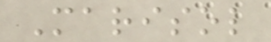Marisol
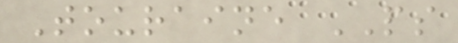Touraine PS
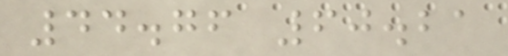44.76 60.21
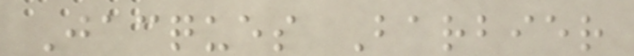Jacques Barbier
